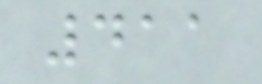411
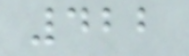422
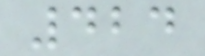424
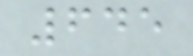645
